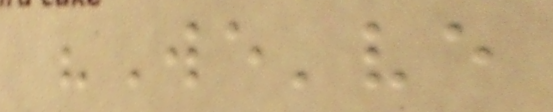"We've
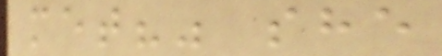met?" she
